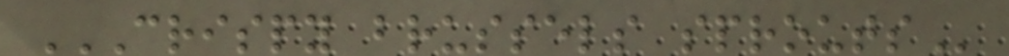CRISPY BRUSSELS SPROUTS
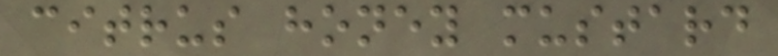citrus honey mustard
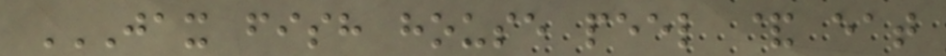JAX FISH HOUSE PEEL & EAT
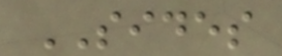SIDES
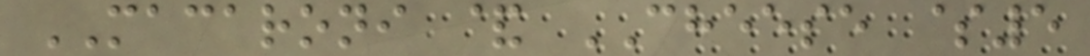MACARONI & CHEESE $5
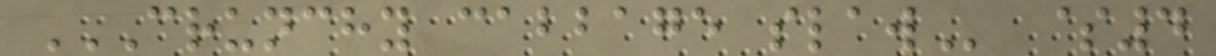CRUNCHY CABBAGE SLAW $4
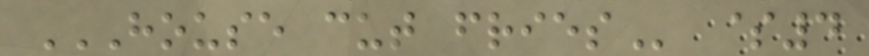HOUSE CUT FRIES $4
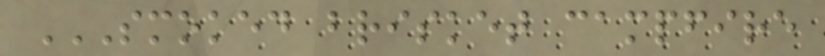SMOKED BRISKET CAMPFIRE
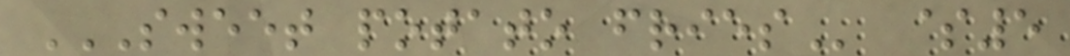SWEET POTATO FRIES $5
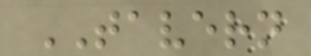TAVERN
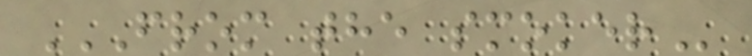FROM THE SMOKER
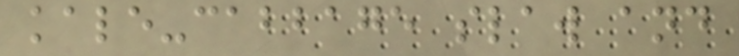kale-cabbage slaw and
